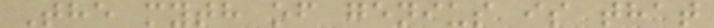The myth of genius is that
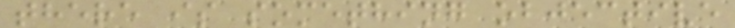there is something objective
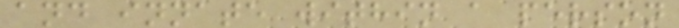and innate within a person
